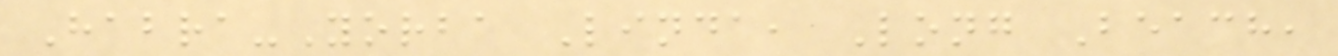Habra-Yorba Linda, Long Beach,
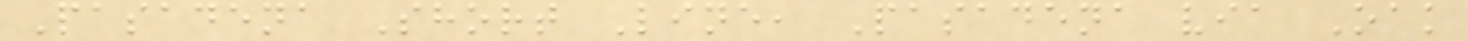Pasadena Short Line, Pasadena via Oak
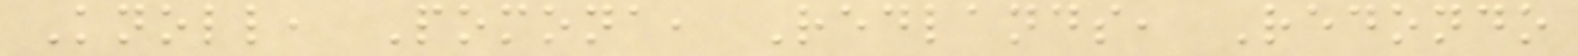Knoll, Pomona, Redlands, Redondo
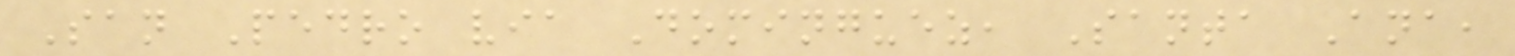San Pedro via Dominguez, Santa Ana,
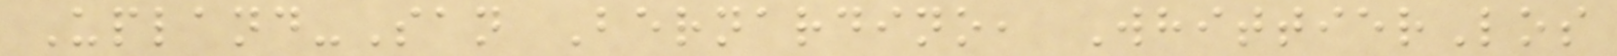Upland-San Bernardino, WhittierLos
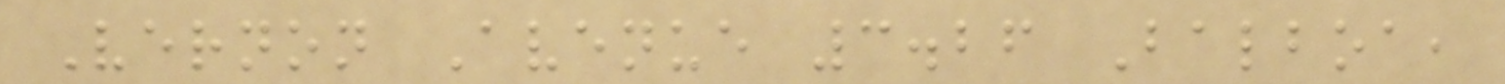Vernon Avenue 3.26 Balboa,
